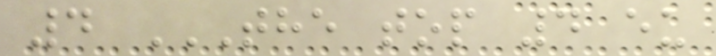4 THE TOP 4 EU
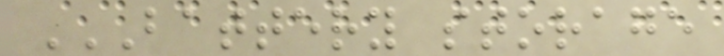BATTERY STORAGE
